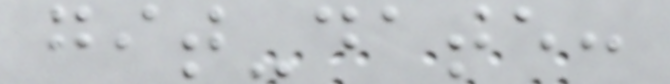git-date:
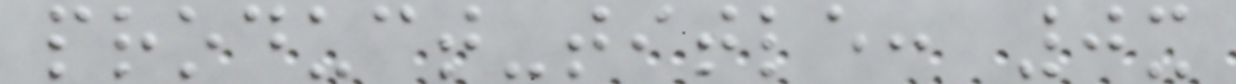product-title: 0x
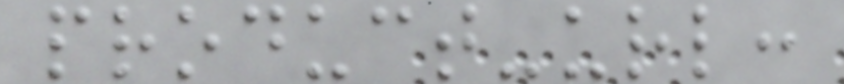product-url:
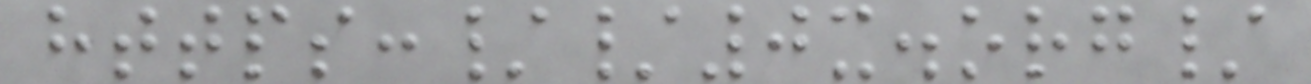https://0x.org/
